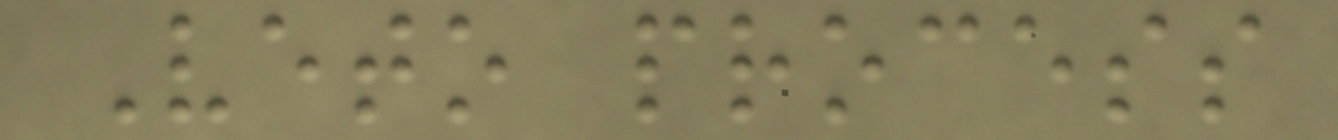Veto process
